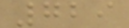729
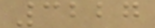3227
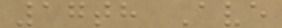17th Ave
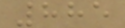885
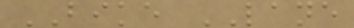BIKE LANE
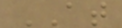AT
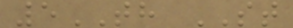5TH ST
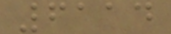6114
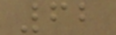62
